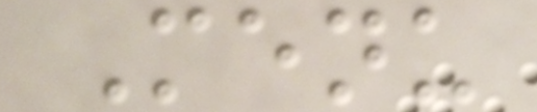Menu
